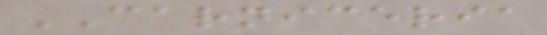CARNICERIA
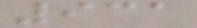931
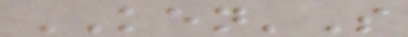KEN'S
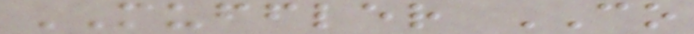MUFFLER CO
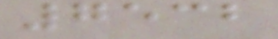7532
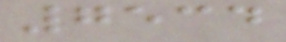7534
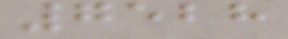7528
